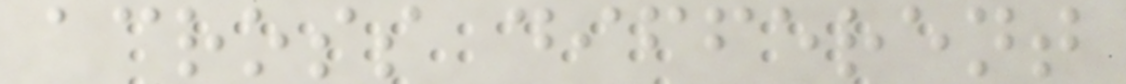across different
